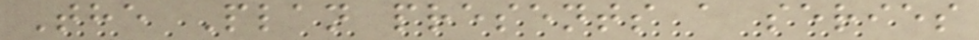The Plan presents a series
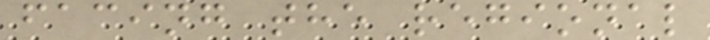facing the regional
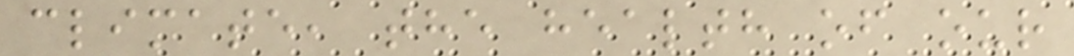climate, the health of our
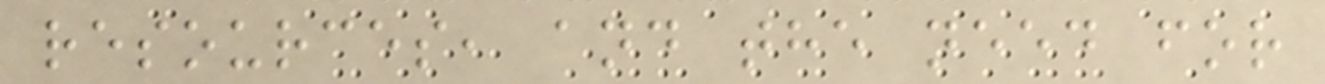resources, and the need for
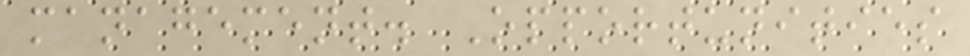management. Opportunities
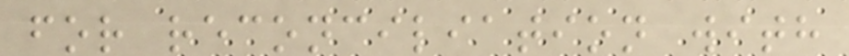for reconciliation with
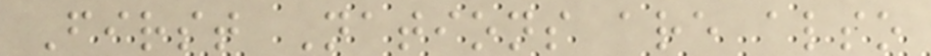First Nations are also
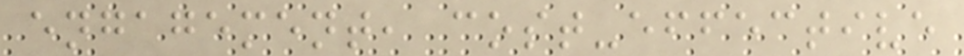engagement, cost-effective
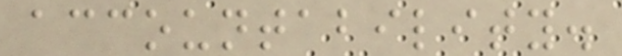accountability.
